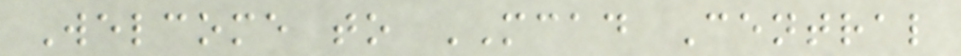Welcome to MCAD Central
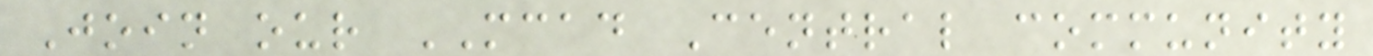Join our MCAD Central community
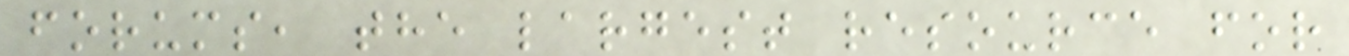forums, the largest resource for
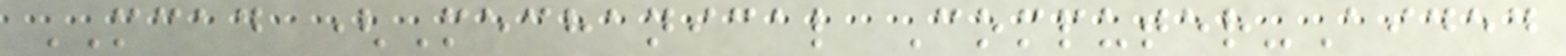MCAD (Mechanical Computer-Aided
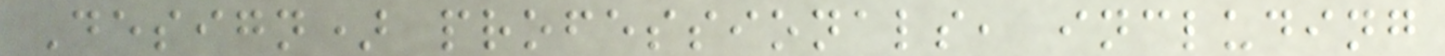Design) professionals, including
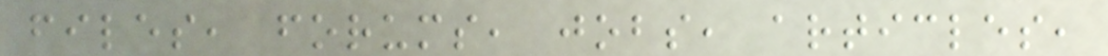files, forums, jobs, articles,
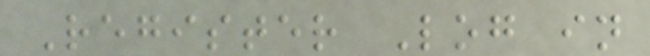Register Log in
